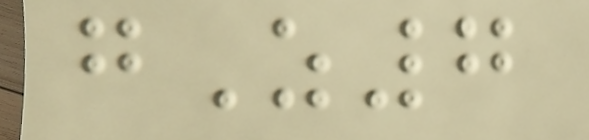gZ7
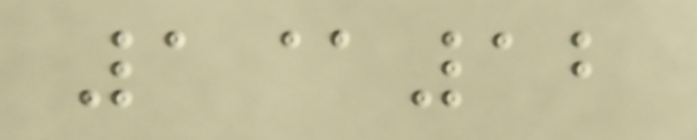1@12
